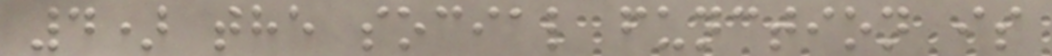4) the social function is
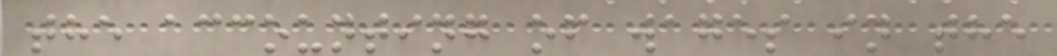the accounting of wages in the
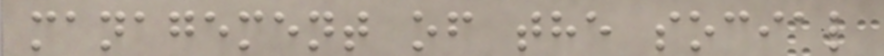management of the social
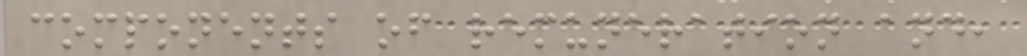components of remuneration and,
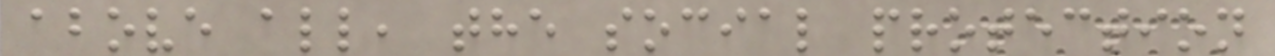above all, the social protection
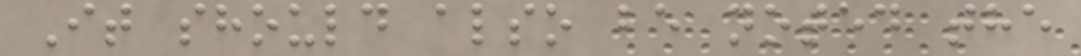It should also be noted the
